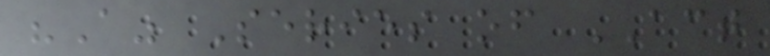"A" Series of ACT
